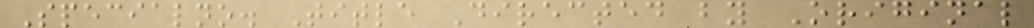Specialno. Title Directed by Original
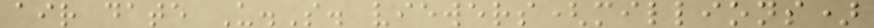air date U.S. viewers(millions)
